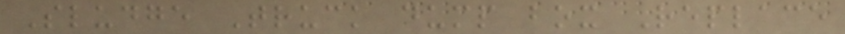Sludge Truck dump box Replace
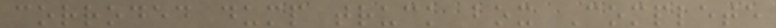corroded dump truck box Complete
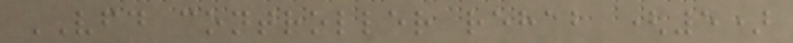VFD controller rehab (5)
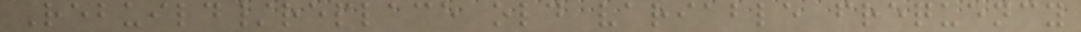Rebuild/replace old variable frequency
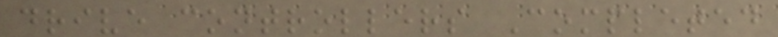drive controllers Completed
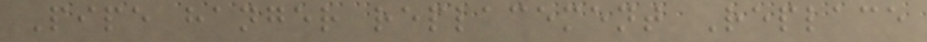Pipe hanger replacement Replace
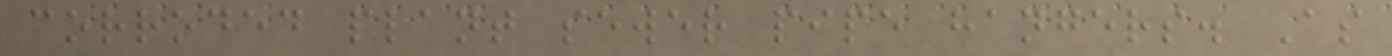corroded plant sewer pipe hangers. As
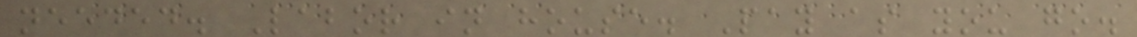needed. Labor in house. Pay as you go.
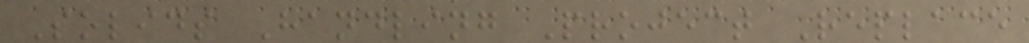Solids Handling Project Replace
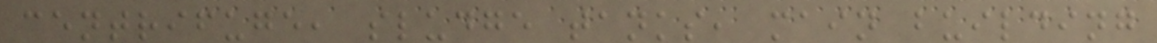centrifuge, sludge tanks, main building
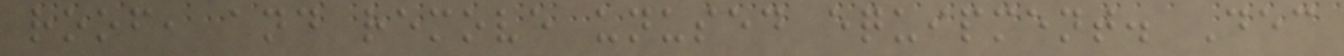roof, and remove unused equipment. Dec
